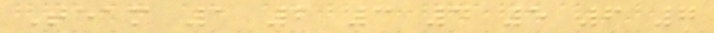Team 1 2 3 4 5 6 7
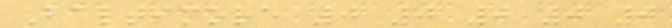Baltimore 0 0 0 0 0
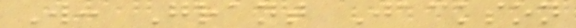W: Grant Jackson
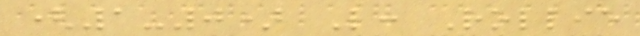(1-0) L: Rollie
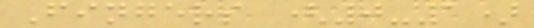Fingers (0-1)
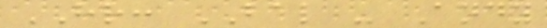HR: BAL - Andy
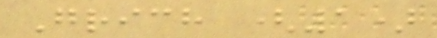Grich (1)
